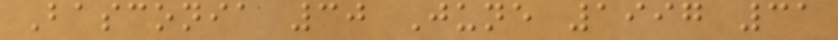Basconia 30 June 1997 31
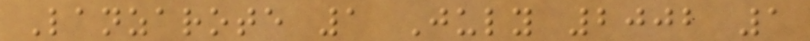Lanzarote 1 July 2002 1
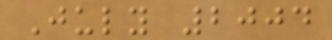July 2004
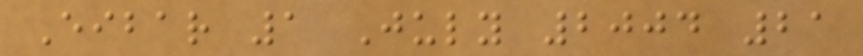Eibar 1 July 2004 21
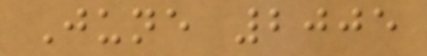June 2005
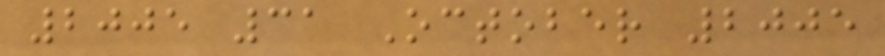2005 31 October 2005
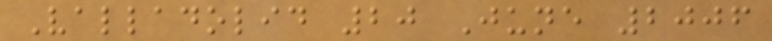Valladolid 20 June 2006
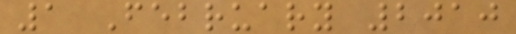1 February 2010
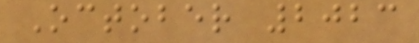October 2023
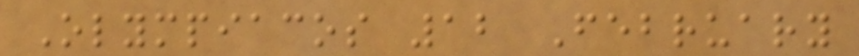Olympiacos 12 February
